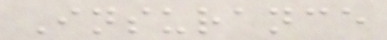Insurance
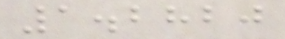1.2820
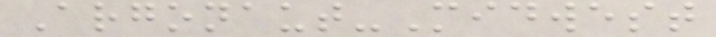Argonaut-Midwest
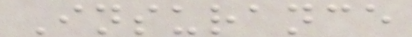Insurance
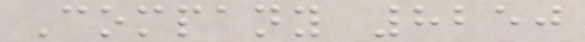Company 8250
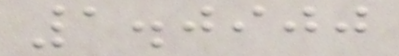1.0900
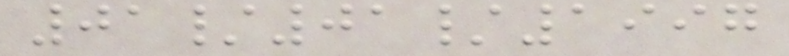01/01/1997
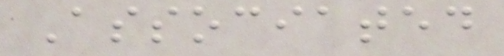Associated
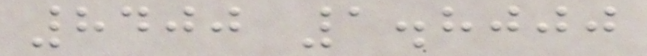8400 1.8000
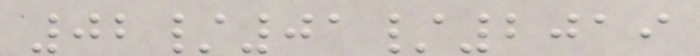02/01/2019
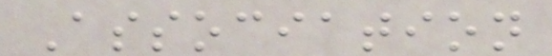Association
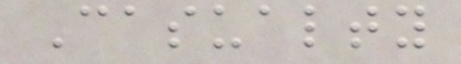Casualty
